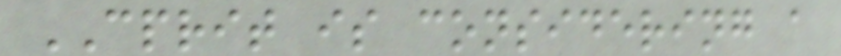CPRIT is considering a
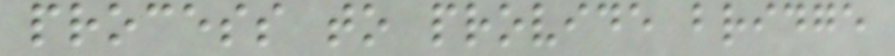process to provide bridge
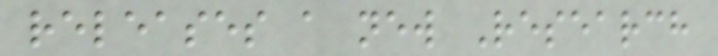releases a new Research
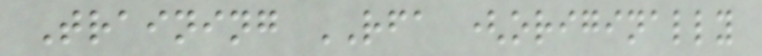Training RFA (originally
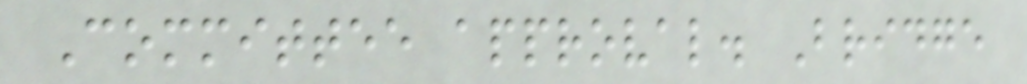Committee approval. Bridge
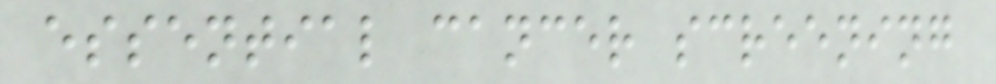essential cancer screening
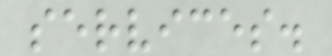services.
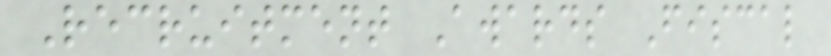Recruitment Awards Fiscal
